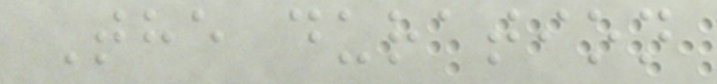The duration
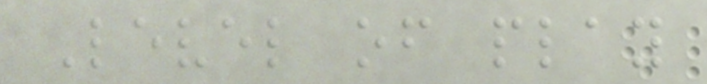Level of play
